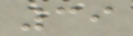39
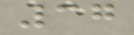37
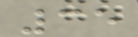35
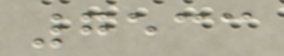7533
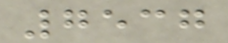7537
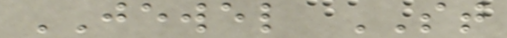JEWEL ST
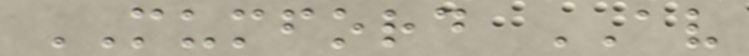MUMFORD AV
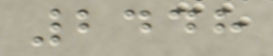2448
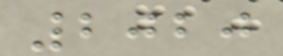2020
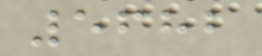5682
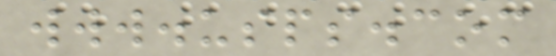www.usps.com
